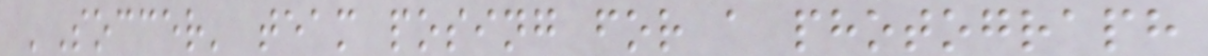'Soccer' team posing for a photograph
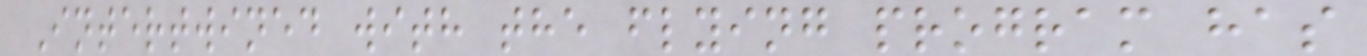Intertwined with the flying program has
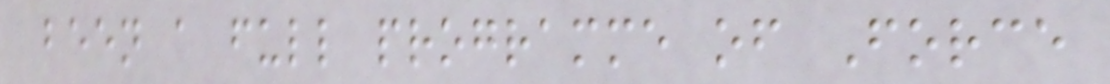been a full programme of Force
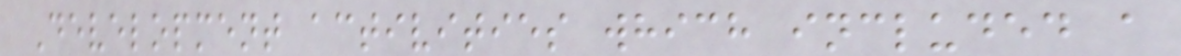Development activities which included a
